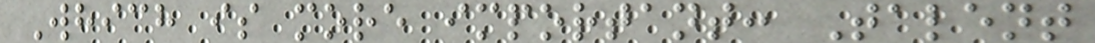Which is more important: Talent
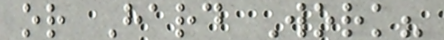or Hard Work?
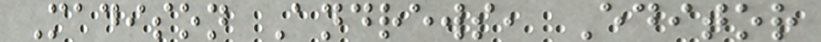Madison Andrews, Editor
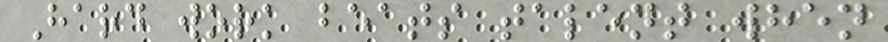Hard work beats talent when
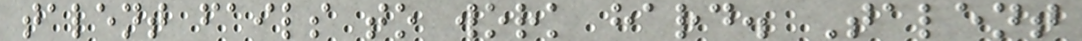talent fails to work hard. Talent
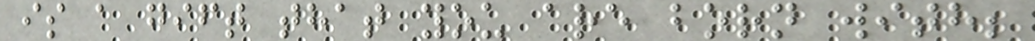is a gift that you are born with;
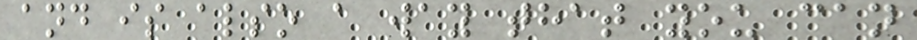and is also a way that you can
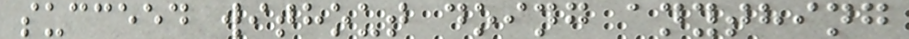succeed without doing anything
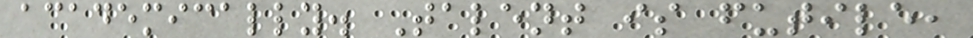academically. Talent is futile,
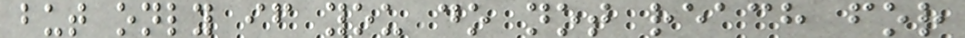but only if you do not reach for
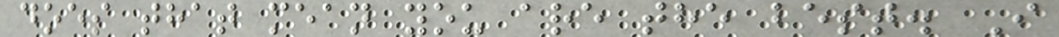does that mean you are the best. I
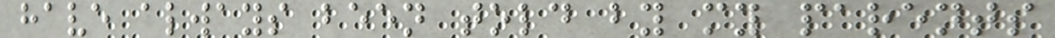have always been told by my parents
